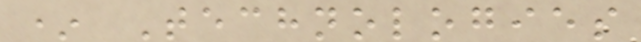* Technologies
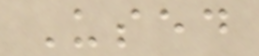Used
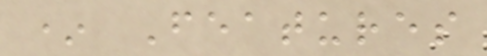* Features
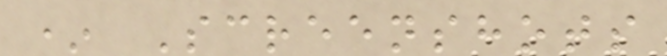* Screenshots
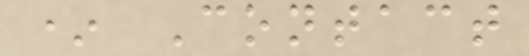* Contact
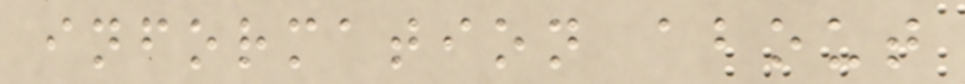information about
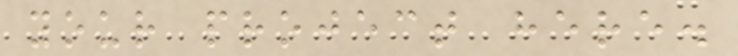your project here.
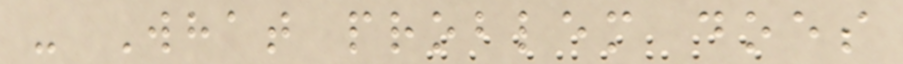- What problem does
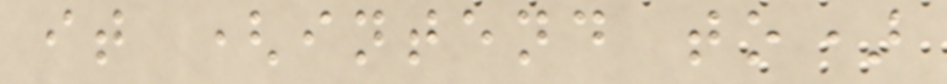it (intend to)
